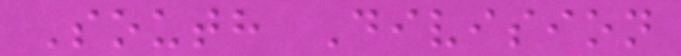South Division
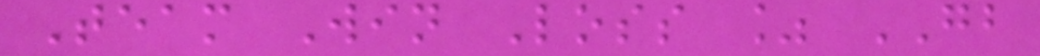Team Win Loss % GB
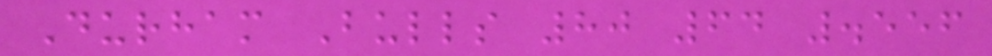Durham Bulls 80 64 .556
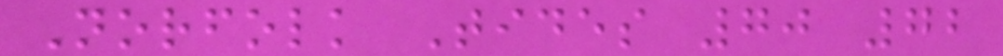Norfolk Tides 70 72
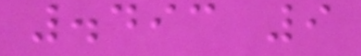.493 9
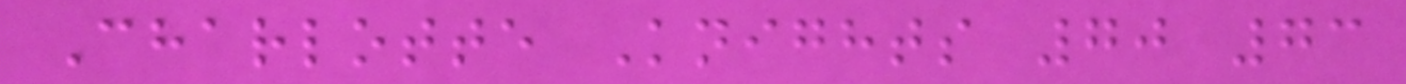Charlotte Knights 70 73
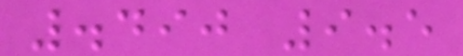.490 9.5
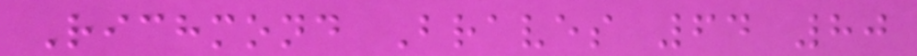Richmond Braves 64 80
